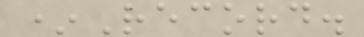*Record.
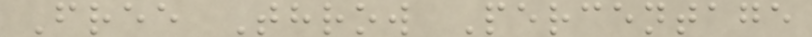Free Throw Percentage
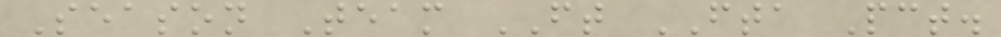Season Team FT FTA Pct.
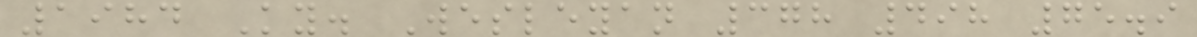1984 Ky. Wesleyan 378 498 75.9
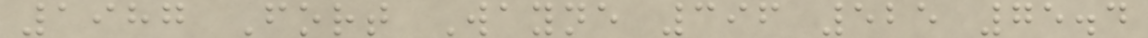1987 Fort Wayne 396 525 75.4
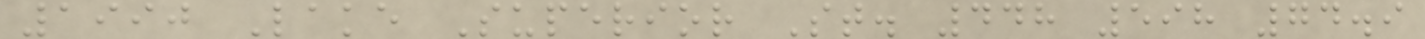1990 Lake Superior St. 448 598 74.9
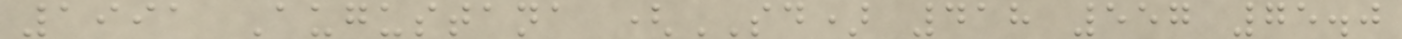1991 Augustana (SD) 418 557 75.0
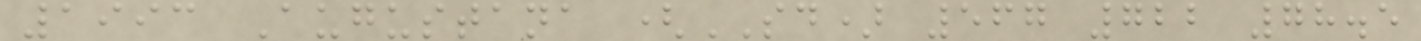1993 Augustana (SD) 567 722 78.5
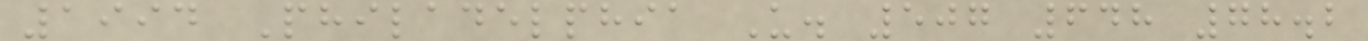1994 Philadelphia U. 507 648 78.2
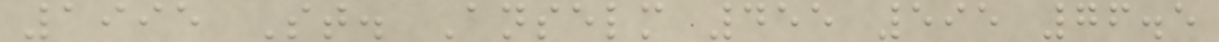1995 St. Anselm 455 595 76.5
